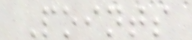Points
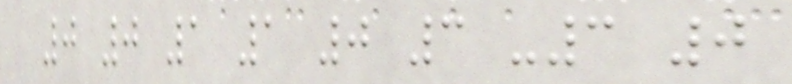0 0 1 1 0 3 -3 0
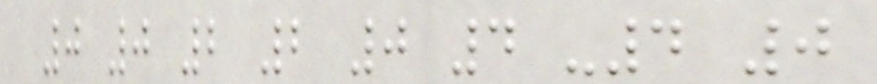0 0 2 2 0 4 -4 0
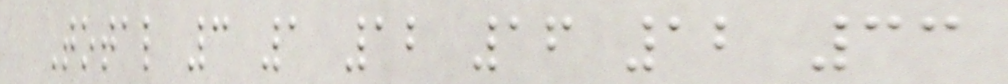Total 3 1 12 16 12 33
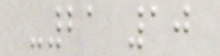-21 10
